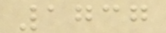1737
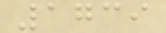1739
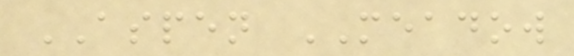ASPEN MEADOW
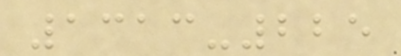1313-225
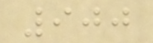900
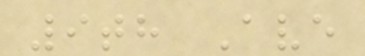9th Ave
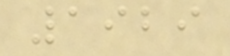1929
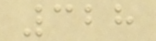328
